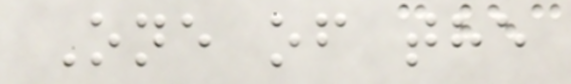One of the
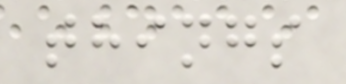things
